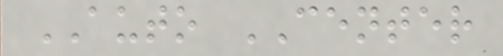AUTO CENTER
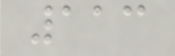113
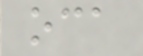oca
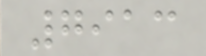7913
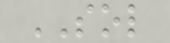SOL
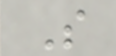S
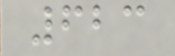623
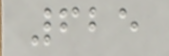625
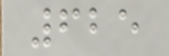625
